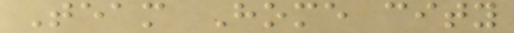Team Home city
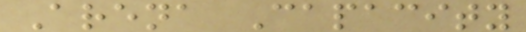Arena Capacity
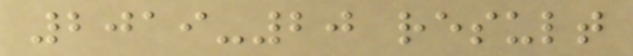2019-20 result
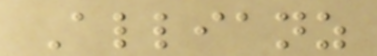Allianz
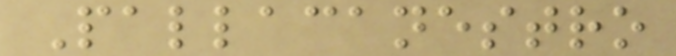Pallacanestro
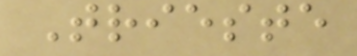Trieste
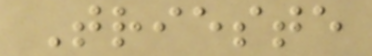Trieste
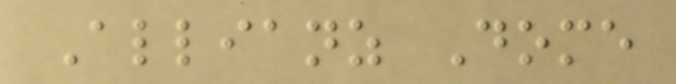Allianz Dome
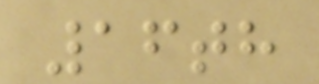16th
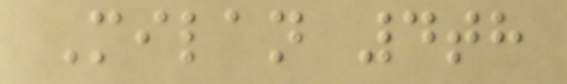Milan 4th
